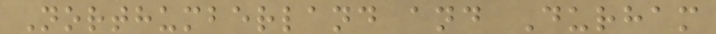Northumberland and Durham
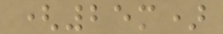(25m)
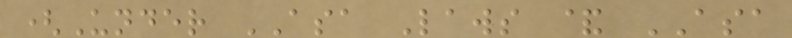(Under ASA Laws & ASA
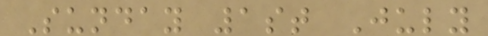Sunday 1st July
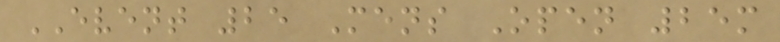EVENT 25 Mens Open 25m
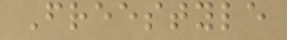Freestyle
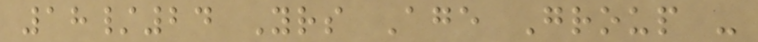18/24 Yrs Age Group -
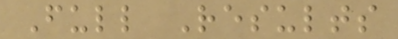Full Results
